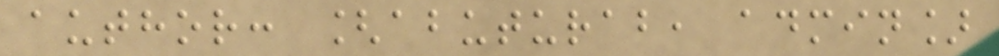author: [abuturab, admin]
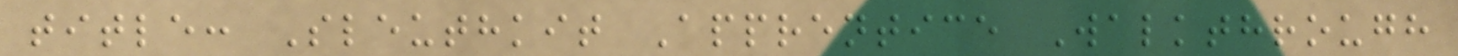title: Sleuthkit Apprentice Walkthrough
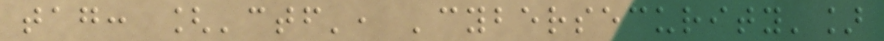tag: ['ctf', 'cybersecurity']
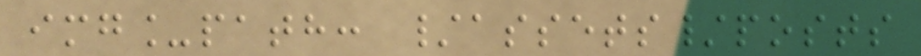img_path: /assets/posts
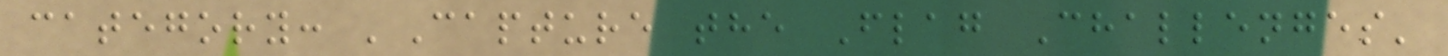category: 'Capture the Flag Challenges'
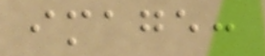image:
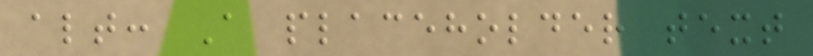alt: A placeholder text
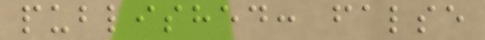published: false
